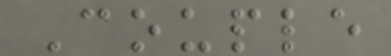Couple
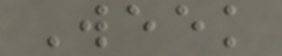Week
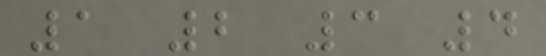1 2 3 4
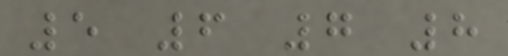5 6 7 8
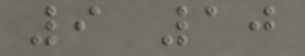9 10
